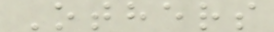Others
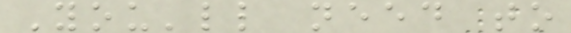You'll need to
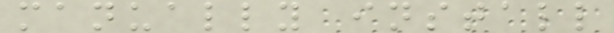manually install
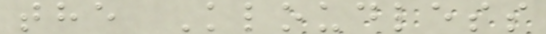the Kloudless
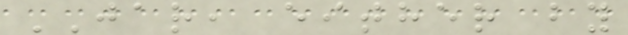JAR, either by
